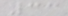33
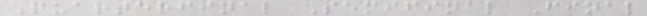Quarterfinal Semifinal Final
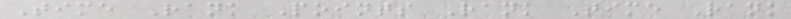Time Rank Points Rank Time Rank
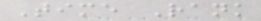Time Rank
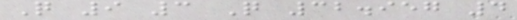Q 9 3 Q 32.957 4
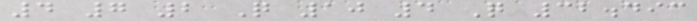4 7 2 Q 10 4 Q 32.493
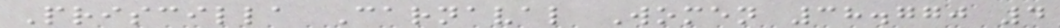Priscilla Carnaval Women 38.770 4
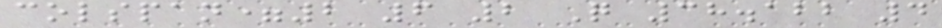colspan=2 6 2 Q 38.122 4
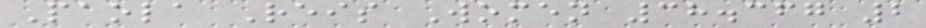Paola Reis Women 38.367 2
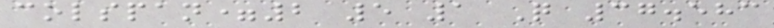colspan=2 5 1 Q 37.583
